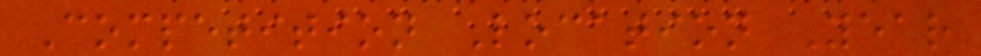Competition Location Year
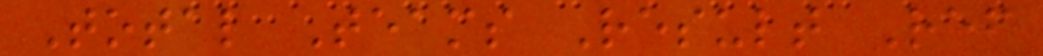Total Teams Result Ref
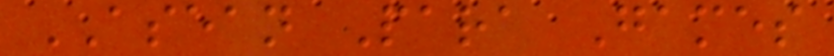ASEAN Para Games
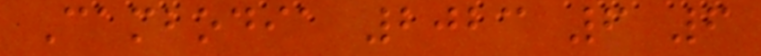Cambodia 2023 6 6
